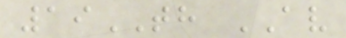19TH AV
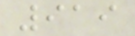919
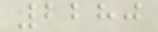2280
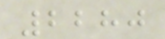2280
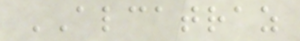ALCATRAZ
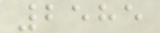2585
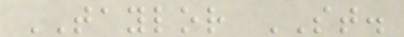TAYLOR ST.
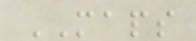MAPS
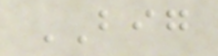BIG
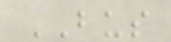BUS
